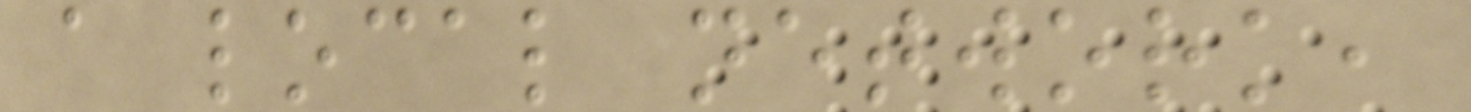a local network,
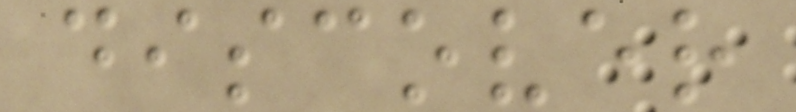discover
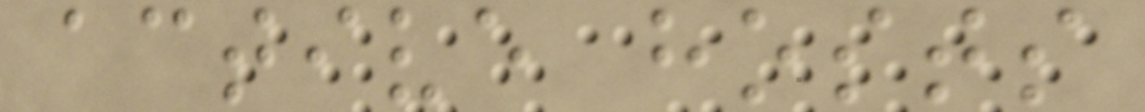active hosts
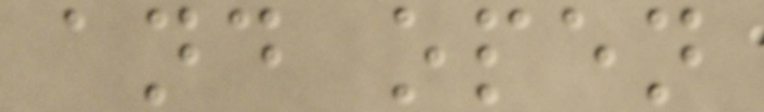and open
